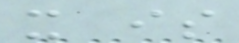it is
